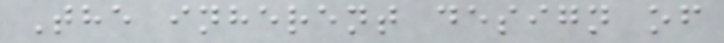The inherent design of
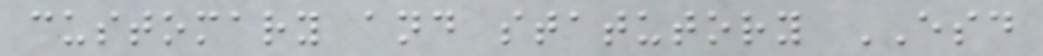customary and statutory ESD
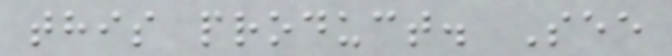this product. See
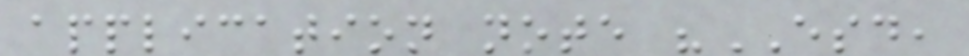application note "ESD,
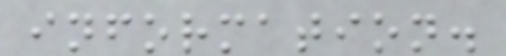information.
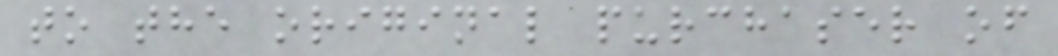to the original purchaser of
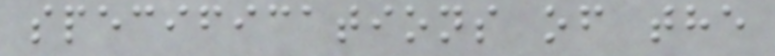specifications of the
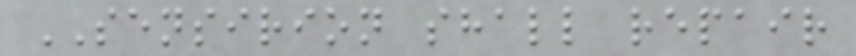SENSIRION shall repair
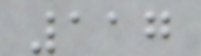117
